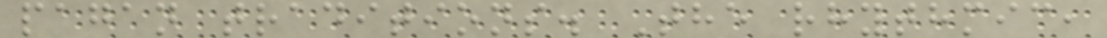pagan traditions. The rhythmic,
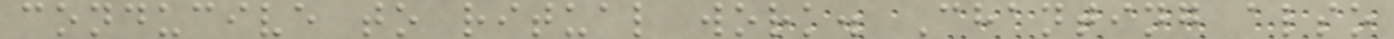conducive to ritual work. Chanting also
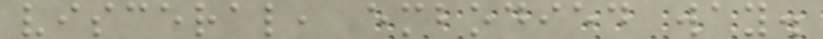visceral, embodied way.
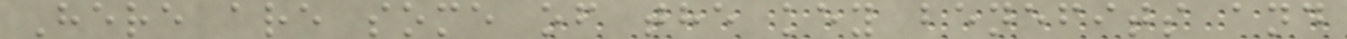Here are some of the key benefits and
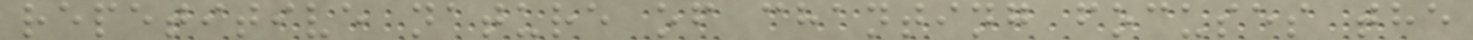repetitive nature of chanting focuses the
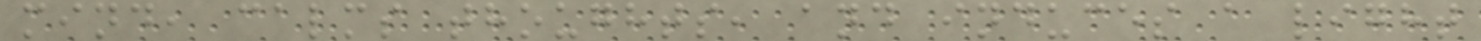mind, calms thoughts, and induces a light
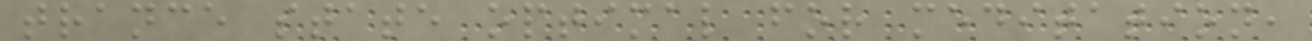trance state optimal for meditation,
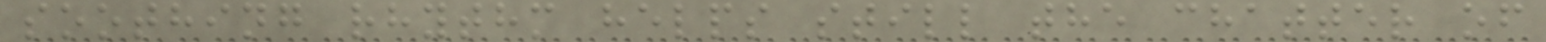soothing rhythm helps still the chatter of
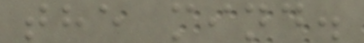the mind.
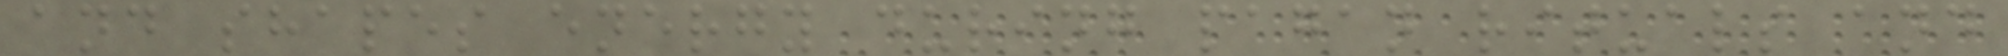and shapes energy during pagan rituals and
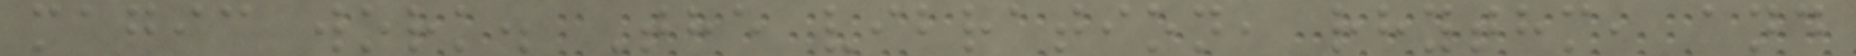magic work. The vibration, rhythm, and
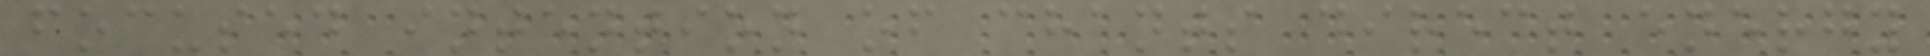focused intention of chants direct energy
